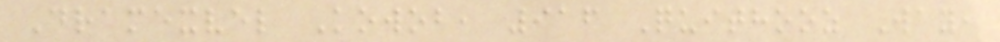Dramexvel Kowob, 916 Quithooz Way,
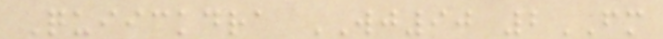Quiickdra WJ90 2FM
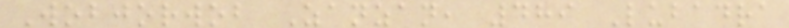Wobjorwob Zanzan, 489 Lubadra
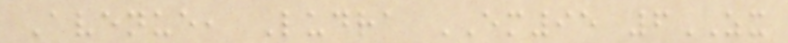Avenue, Ludra EM95 6ZX
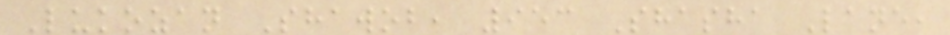Lukozan Shawob, 953 Shasha Lane,
